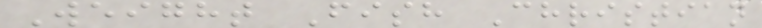Weight Fish Christian
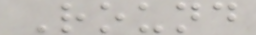Round
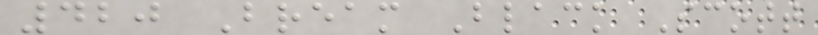420 Bream Black Scott
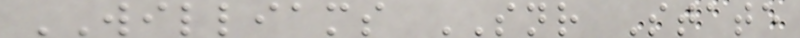WILLIAMS SNR State
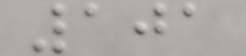101
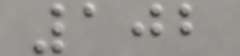102
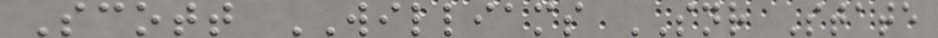Scott WILLIAMS SNR State
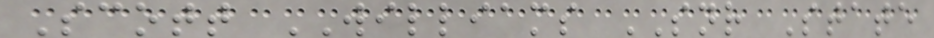Scott WILLIAMS SNR State
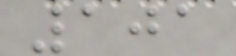101
